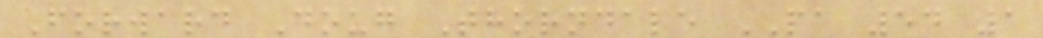Forward Doug Thorndale PA 54 1
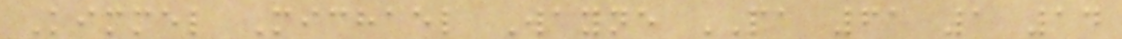Kimmel Michael Wayne PA 61 1 14
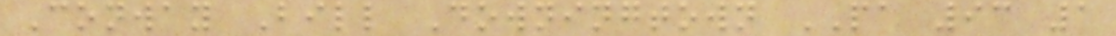Conway Bill Downingtown PA 93 1
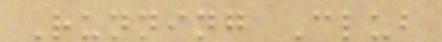Running Club
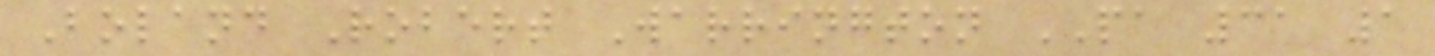Boland Robert Warrington PA 31 1
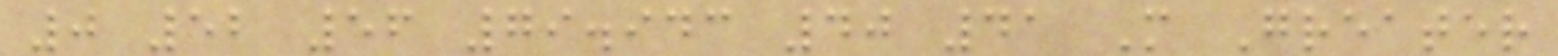0 52 56 79.943 40 41 M Greater
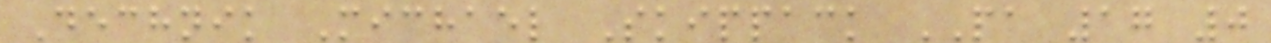Dechnik Michael Skippack PA 17 0
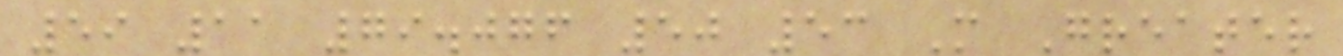59 11 79.076 50 53 M Greater
